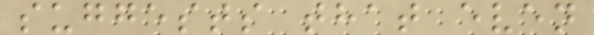suggests that even
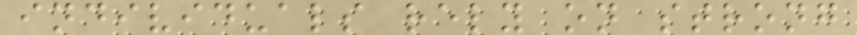individuals rely on strong
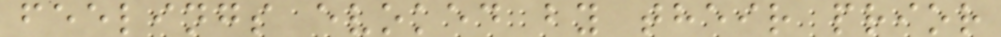feelings evoked by their prior
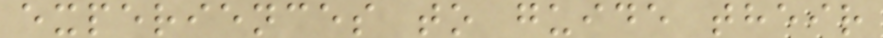experiences to guide their
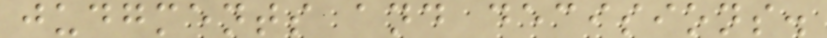judgments and decisions.
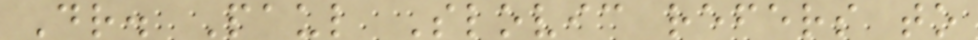Dr. Paul Slovic refers to
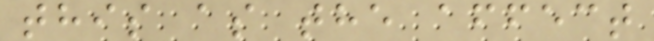this as the affect
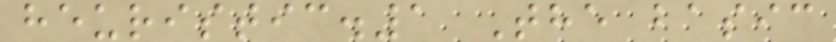heuristic.1 The basic
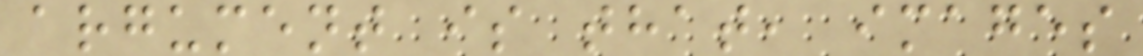argument is that, images
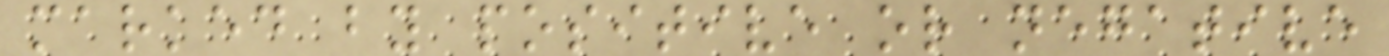marked by positive or negative
